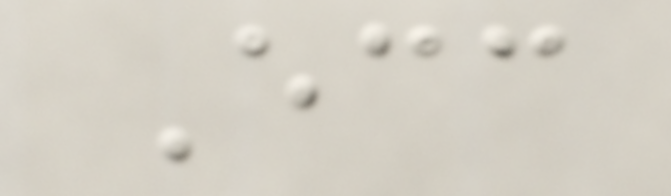Ecc
